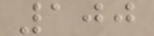100
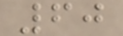60
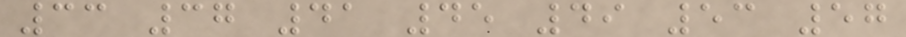33 37 41 45 49 53 57
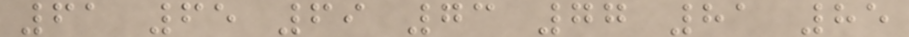61 65 69 73 77 81 85
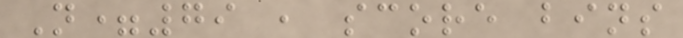N=79 , score bins
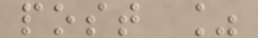post %
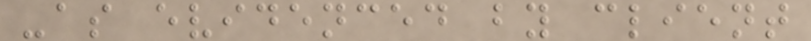-as evidenced by client
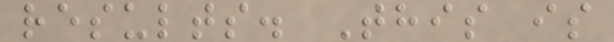results. This is
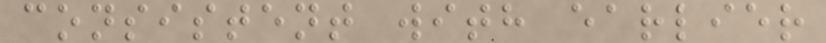consistent with earlier
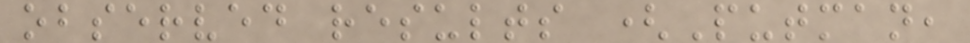observed results (Putman,
